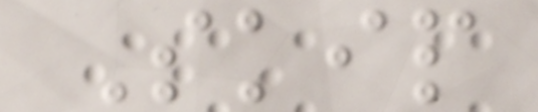Skip
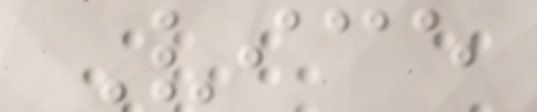Vice
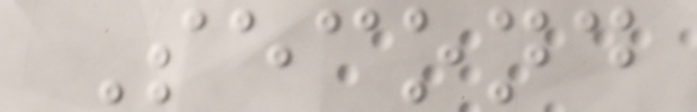Second
